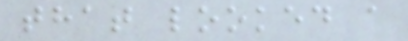that looked a
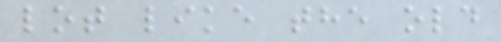lot like the old
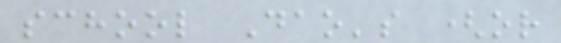school Dao's (or
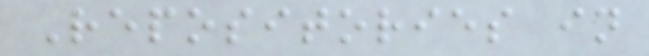Repositories in
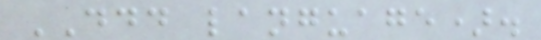DDD language).
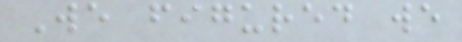We figured we
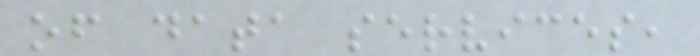of data services,
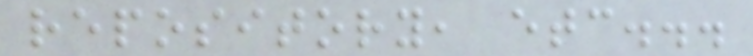repository, etc...
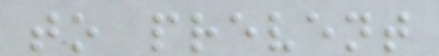to prevent
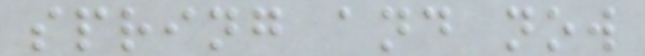spring and now
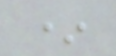*
